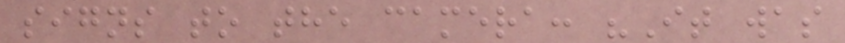signs to the camera: "It was
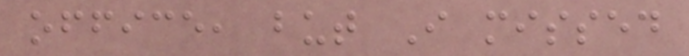office, but I missed
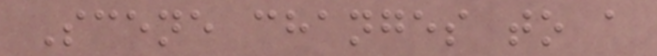Scene changes to a
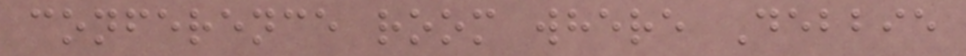conference room where Debbie
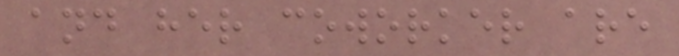and her coworker are
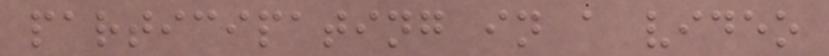participating in a video
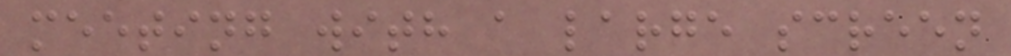meeting with a large screen
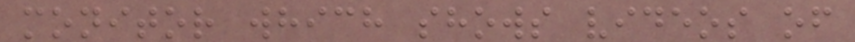monitor which shows videos of
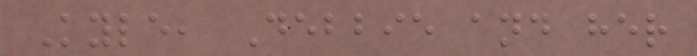Kyle, Debbie and her
